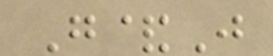G&J
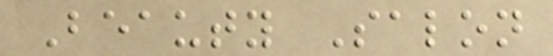Beauty Salon
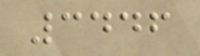3446
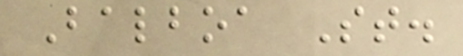Balboa St.
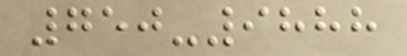750-9888
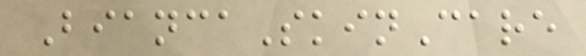BiancaSkinCare
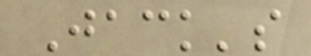Jack's
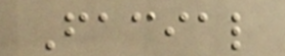Facial
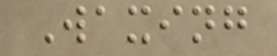Waxing
